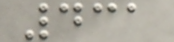431
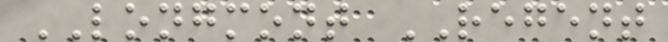LONGMONT REGENT
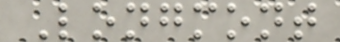Longmont
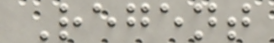Regent
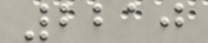2210
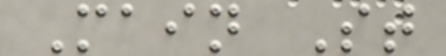Main St
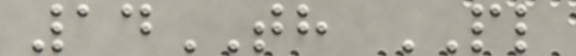14TH PL
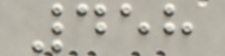458
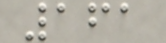161
